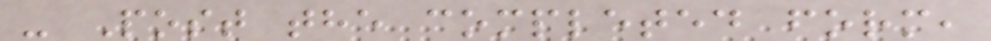- Post the completed form,
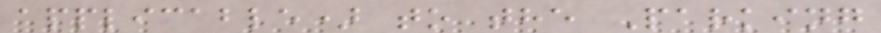applicable) to the Parking
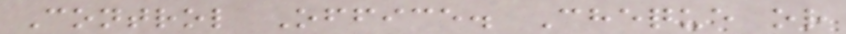Control Office. Cheque or
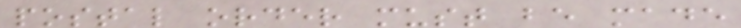postal order must be made
